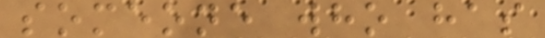someone who has
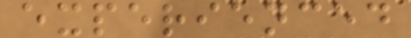experienced
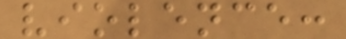violence:
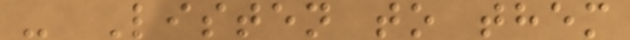- Listen to them
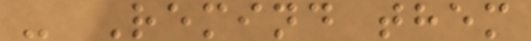- Remind them
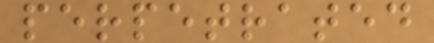perpetrated
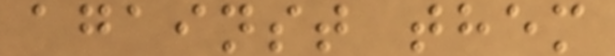against them
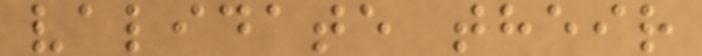validate their
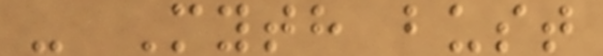- Myth bust
